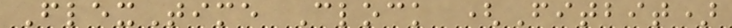FlexTime Clock (Fitbit)
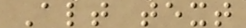Alt text
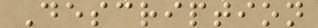Description
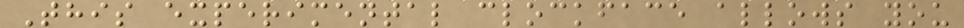This experimental clockface allows you
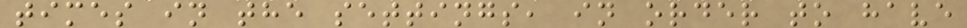times in the settings, in order to have
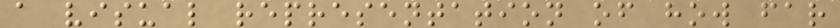a visual representation of how far
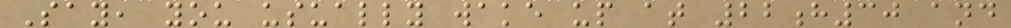Say, you usually wake up at 22h30 and
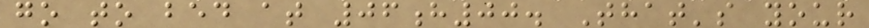go to bed at 06h00. That's your
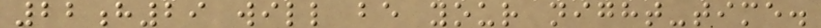22h29 will be your night-time.
